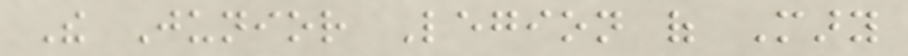The Junior Legion of Mary
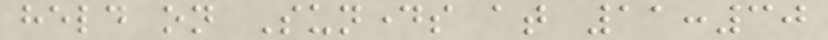held on Sundays at 11:30
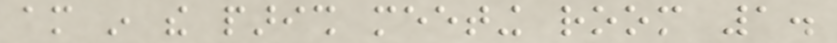am in the parish meeting room 1.
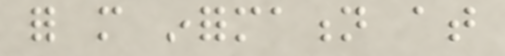for more information at
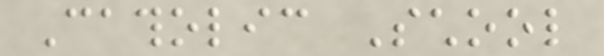Catholic School
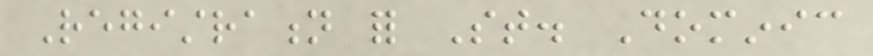Registration for St. Dominic
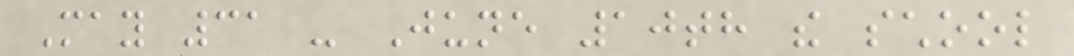May 31 - June 10th the school
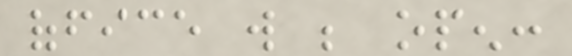office will be open:
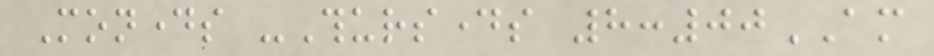Mondays -Thursdays 8:00AM
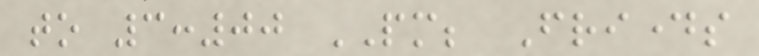to 3:00 PM; Fridays
